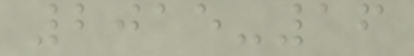2015-16
